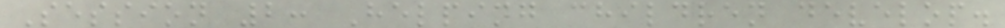Session 2: Helping children develop.
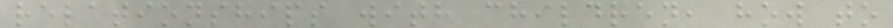relationships with children, how to
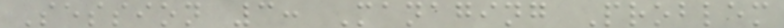Session 3: Managing Problem
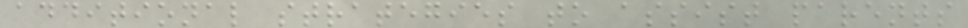additional strategies to assist parents
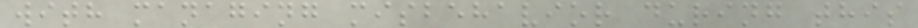with managing misbehavior during this
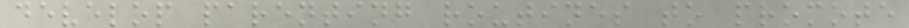develop parenting routines to promote
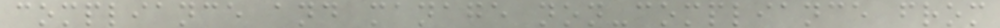compliance and manage non-compliance from
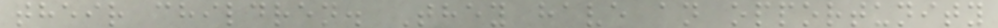their children. They have an opportunity
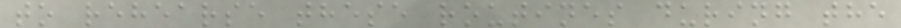to rehearse these routines during the
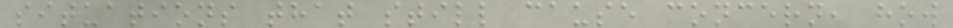situations that still cause concern, how
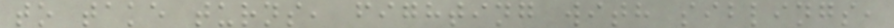to take turns, fighting with siblings,
